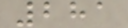281
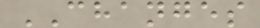CHANGES
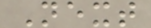Next
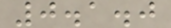0.1.0
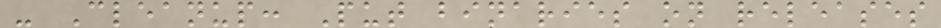- Cleanup: Put binaries on releases
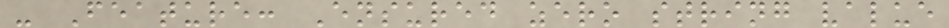- Feature: Ensured zero string value
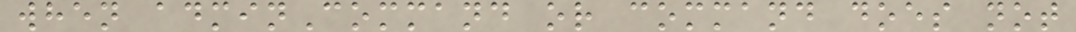when adminCommand or command does not
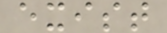exist
